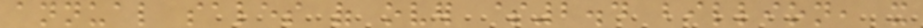annual sales of over $2.4 billion, it
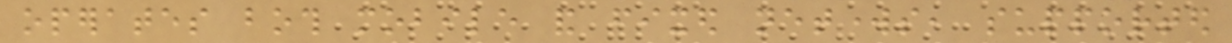operates both mobile and fixed networks, supported
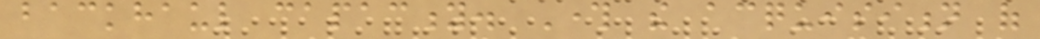backhaul capacity. Through the acquisition of
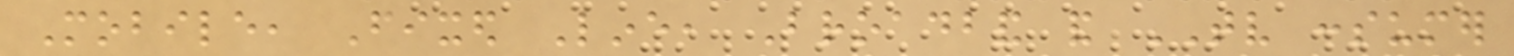Mobile, Fixed Line, Broadband and TV consumer
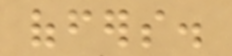offers.
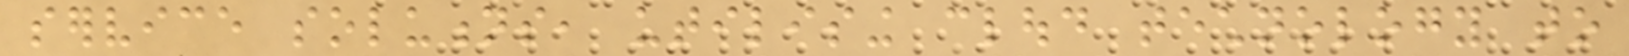service solutions, utilising cloud technology to
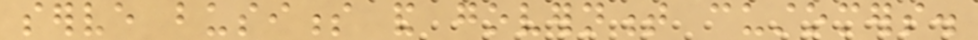serve business and government customers.
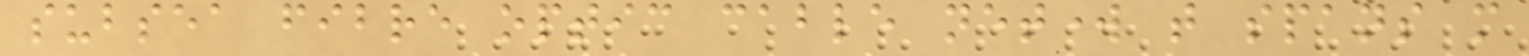subsea fibre optic cable network that spans more
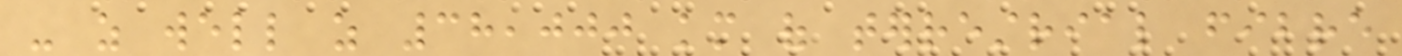- as well as 38,000 km of terrestrial fibre
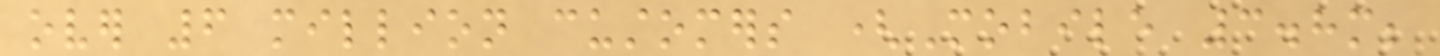over 6 million customers (Mobile 3.8m;
